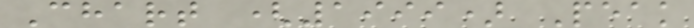Chart (1999) Peak
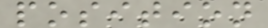position
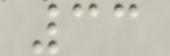33
